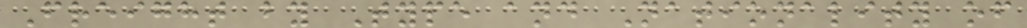Freight by Type and Nationality of
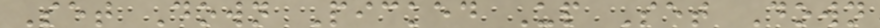Set Down Picked Up Set Down
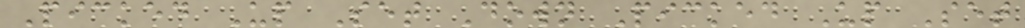Picked Up Set Down Picked Up Set
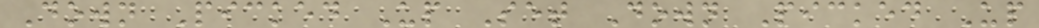Down Picked Up Set Down Picked Up
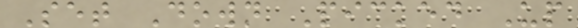Set Down Picked Up
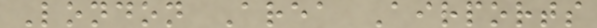London Area Airports
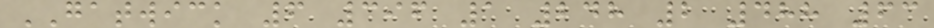GATWICK 6 396 1 248 2 488 63
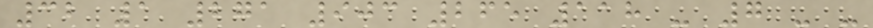32 1 271 903 265 118 - 7 - -
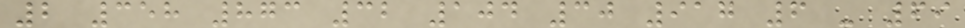2 358 873 32 104 30 917 6 - 69
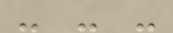- - -
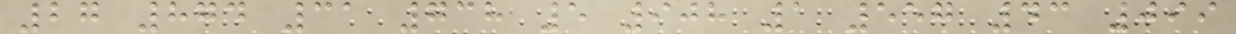27 874 31 738 5 908 1 557 43 099
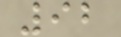92
